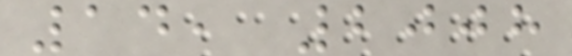14, 2008
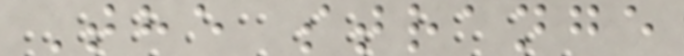The strange
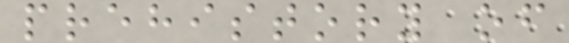prehistory of
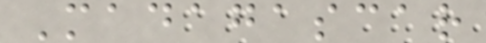Madagascar
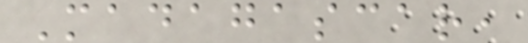Madagascar,
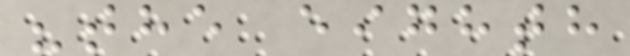"the eighth
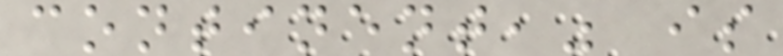continent," is
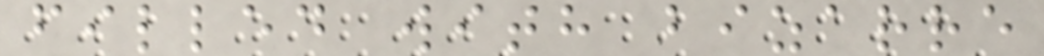filled with bizarre
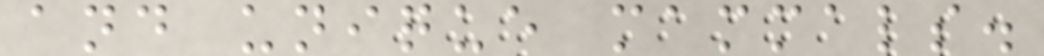and unique mammals.
